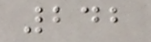242
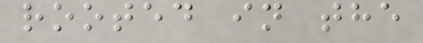rooted in the
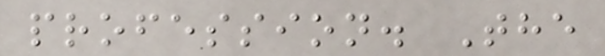profession. The
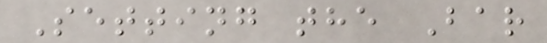Setting the Bar
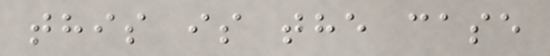this is the case
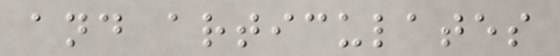and articulates
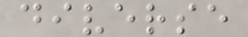diverse
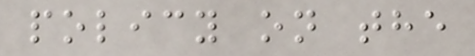policy on the
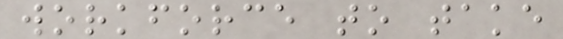workforce to take
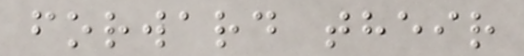forward their
